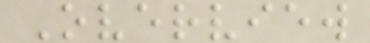Overview
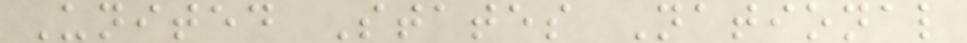United States National
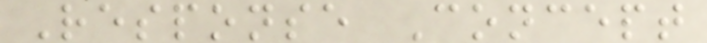Response Concept
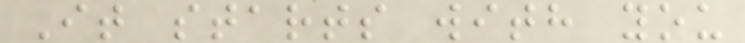It starts with you
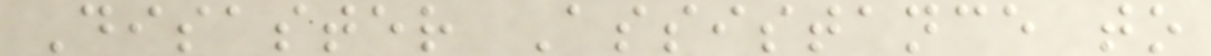Disaster Assistance to
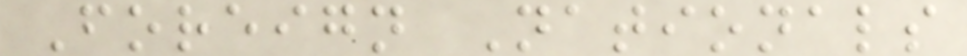Foreign Nationals
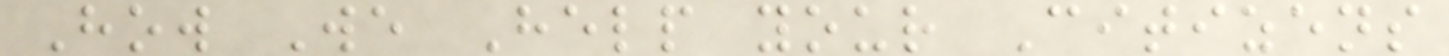How We Help your Citizens
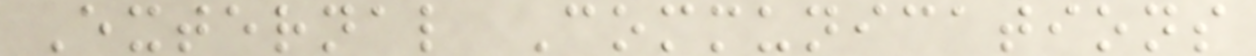External Communications
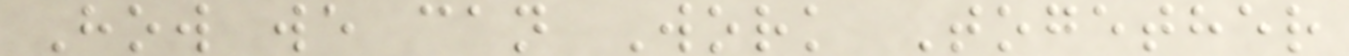How we can Work Together
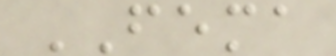FEMA
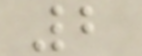2
